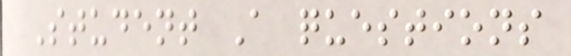Student A questions
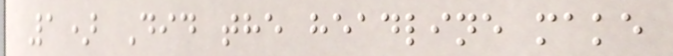1) Did the headline make
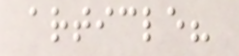article?
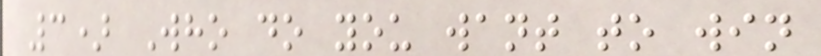3) Who do you want to win
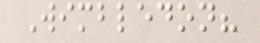Wimbledon?
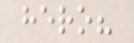hero?
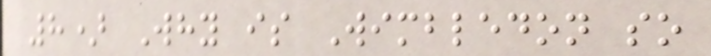8) Why is Wimbledon so
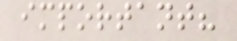important?
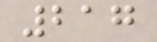217
